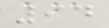94
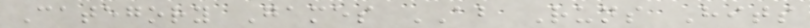Category Games AB Runs Hits
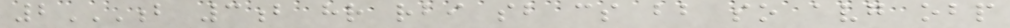2B 3B HR RBI SB CS BB SO AVG OBP
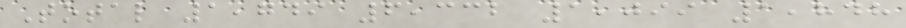Total 1,749 6,332 1,099 1,848
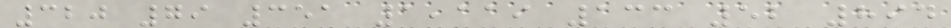320 79 351 1,119 133 52 894
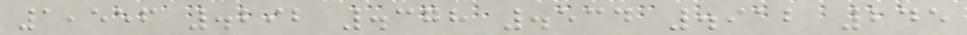1,556 .292 .378 .534 .912 245
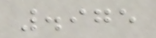.975
